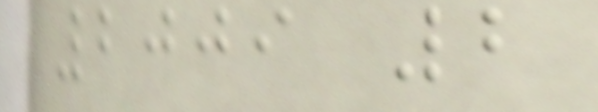2009 2
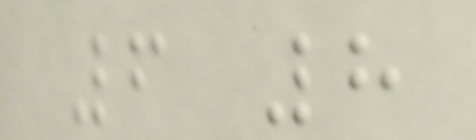6 8
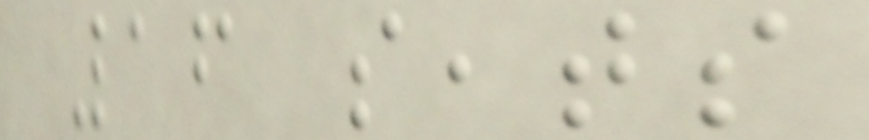16 seats
